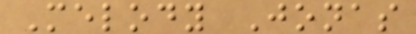Melody Jonas
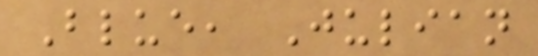Blue, Julian
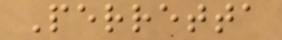Perretta
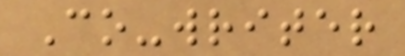Co-writer
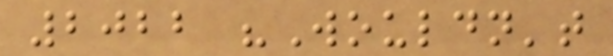2022 "Wouldn't
